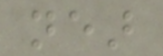near
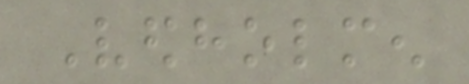Vedholmen
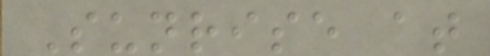Sunrise at
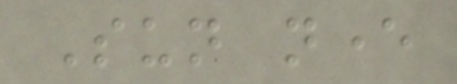Sun never
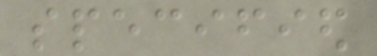specified
